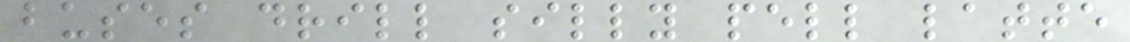buses drill silly pell latte
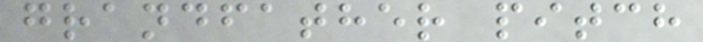grandfather pitch
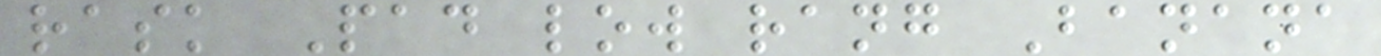rask Pad low rang Banana
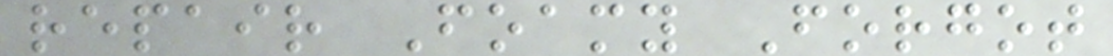repair Foamy Forgot
